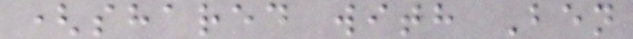(shared with Ben
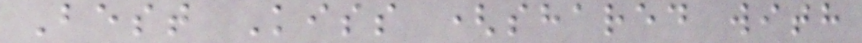Best Kiss (shared with
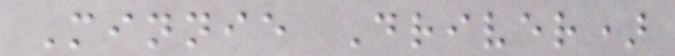Minnie Driver)
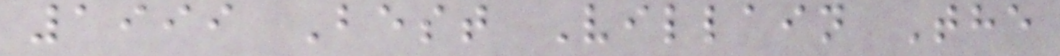1999 Best Villain The
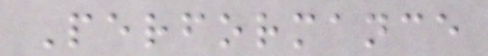Performance
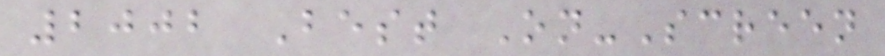2002 Best On-Screen
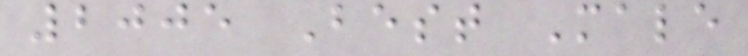2005 Best Male
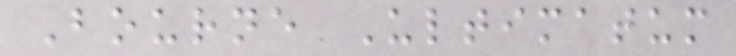Bourne Ultimatum
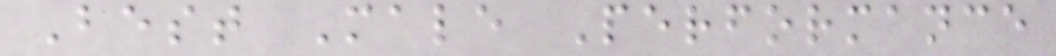Best Male Performance
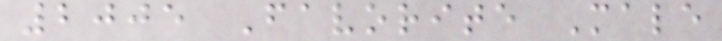2005 Favorite Male
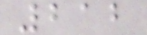212
